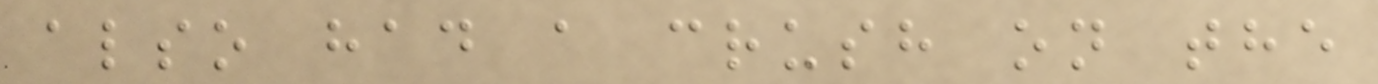also had a crush on the
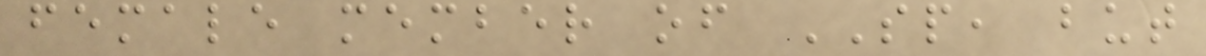female member of SP, but
